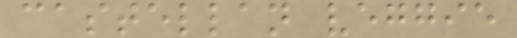castellan veggie
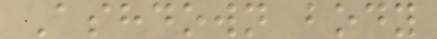Ashdown body
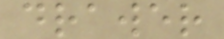drawer
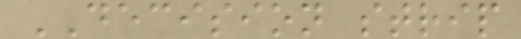DECISION strip
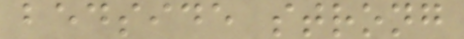bedside strong
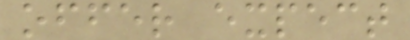offer expect
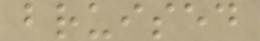bruised
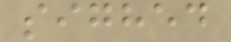sighed
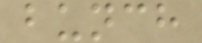bunch
